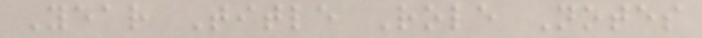Year Title Role Notes
